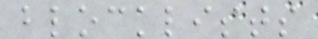blocklists
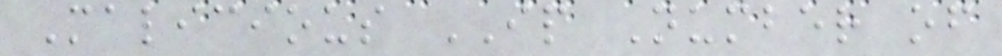Malicious IP Number of
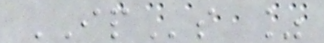IPs %
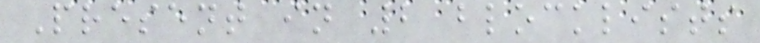Present in 2 blocklists
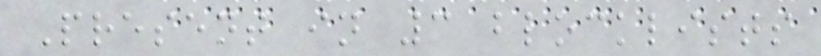Present in 3 blocklists
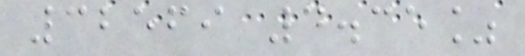32569 4.35%
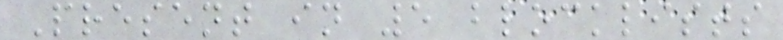Present in 5 blocklists
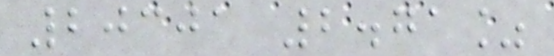20301 2.71%
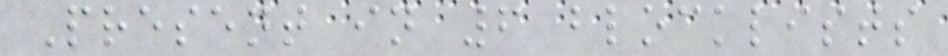Present in 6 blocklists
